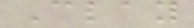Clay
